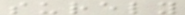surely
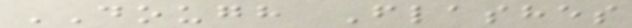DOUGH Flashes
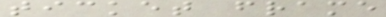ticket frame
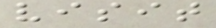visit
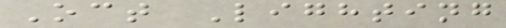Oct Lighting
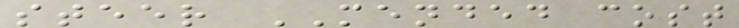steer MENDED cost
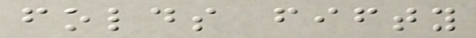folds fifty
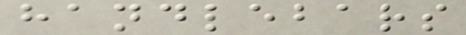handlebars
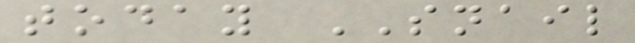today SNAIL
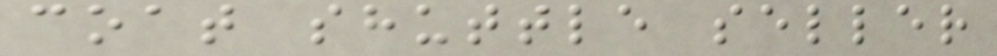coat shuttle seller
